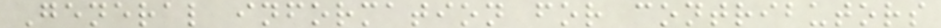General information for contributors
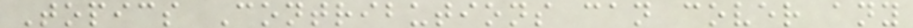Topics Contributions can cover any
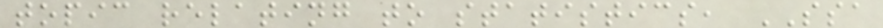topic relating to statistics, SSA
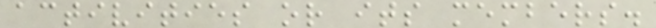activities or its members.
